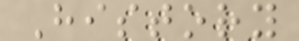History
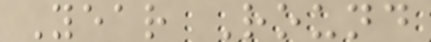Year Round
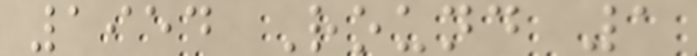1954 Round 1
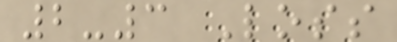2-3 Loss
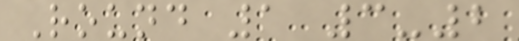Round 1 3-2
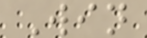Win
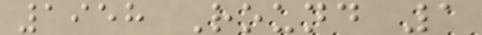1958 Round 1
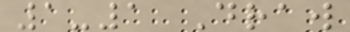1-1 Draw
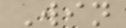Win
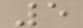5
